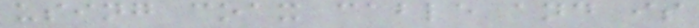using coax cable and is
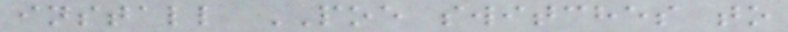install POE switches to
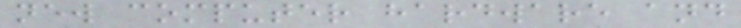new computer hardware and
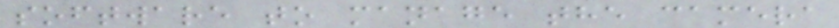software to manage the camera
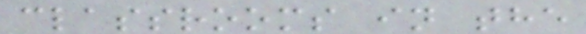classrooms in the
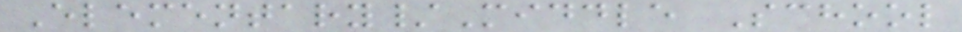Elementary/Middle School
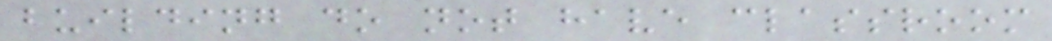building do not have classroom
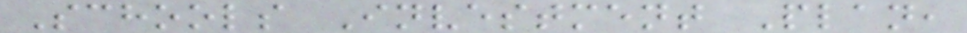Schools Investment Plan,
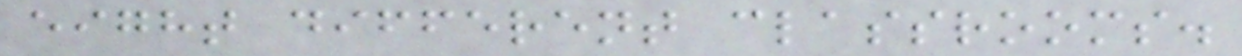eight different classrooms.
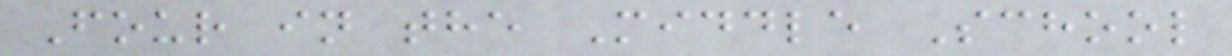Four in the Middle School
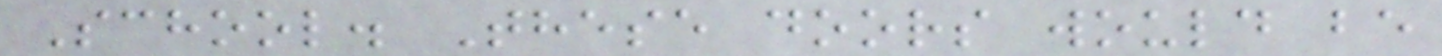School. These doors would be
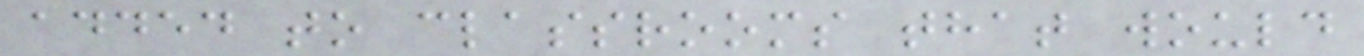added to classrooms that would
